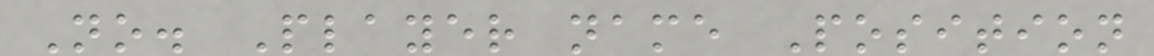No. Player name Position
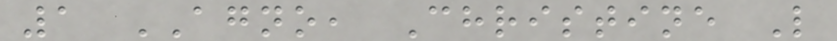1 AGNO, Christine L
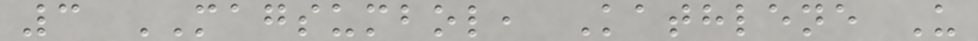3 MAGSUMBOL, Kathlene U
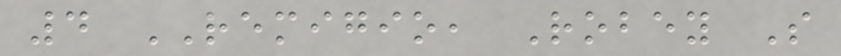4 REMIGIO, Robey S
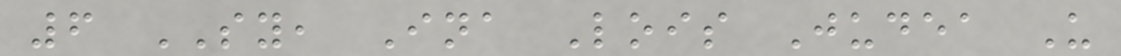6 SY, Ina Lois Judea U
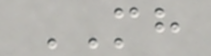MH
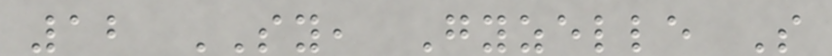12 SY, Gyzelle S
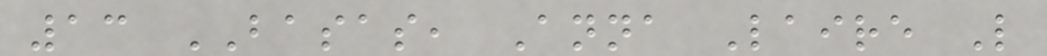13 BASAS, Anna Laire L
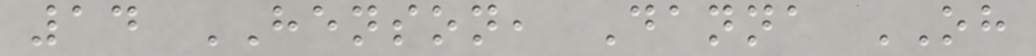14 HENSON, Danna OH
